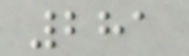281
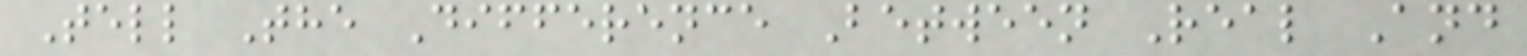Tell The Difference Between Real And
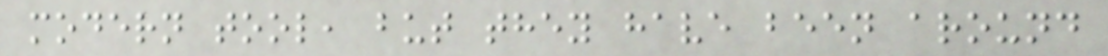modern tool, but they have been around
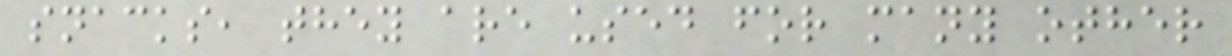snacks, they are used for many other
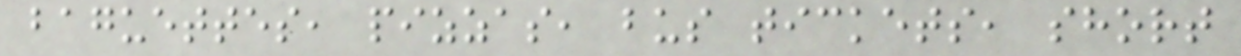baguettes, pizzas, bus tickets, short
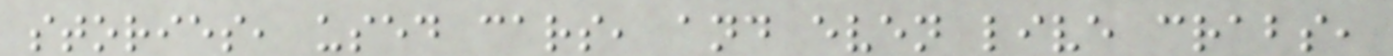stories, used cars, and even live crabs,
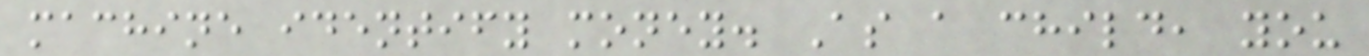machine identify money. As a child, you
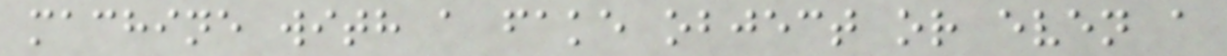machine with a fake object or even a
